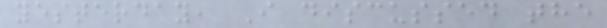yesterday, I discussed the
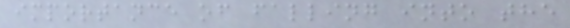importance of falling into the
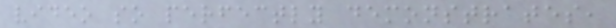video so perfectly demonstrates,
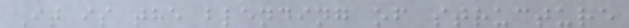It is the blending of structure
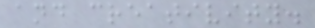and creativity.
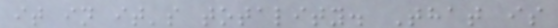it in it's totality. That is
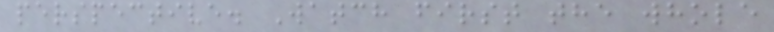perspective. Watch first the whole
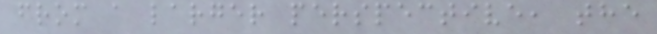from a larger perspective, the
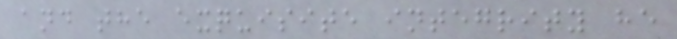and the exquisite integrity he
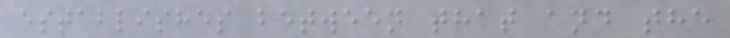establishes between that and the
